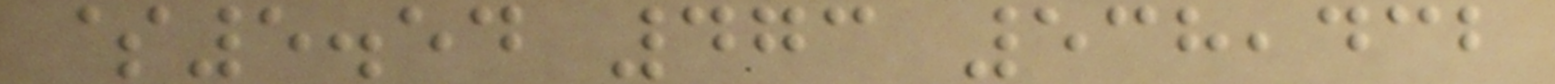$5.54 473 538,432
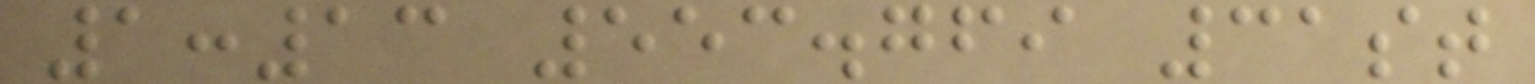1:13 553.769 31st
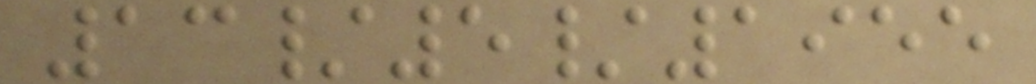13/5/1955
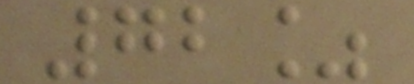72%
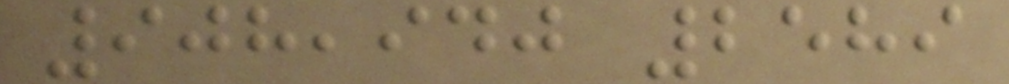908,940 2589
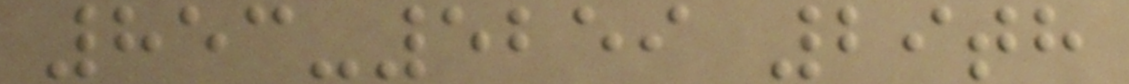853-5259 29th
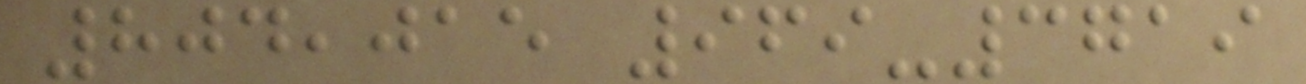804,015 969-3719
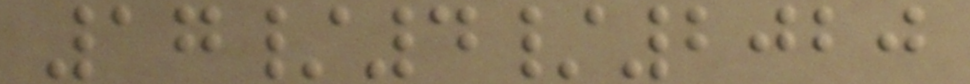17/4/2020
